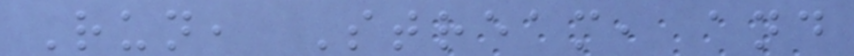Run, Stream, and
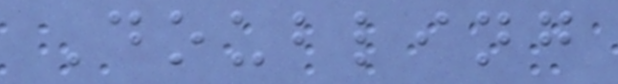Doubling
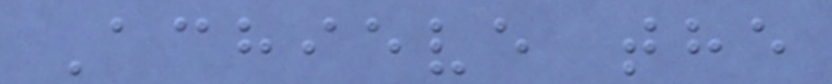Achieve the
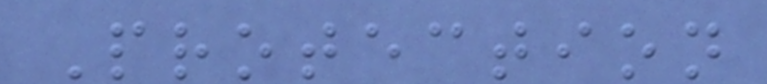Protection
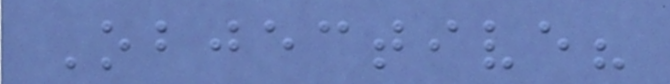Objective?
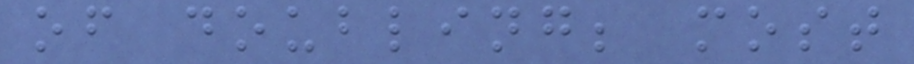of doubling; most
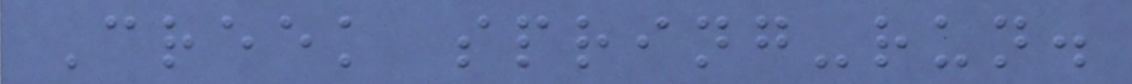Creek spring-run.
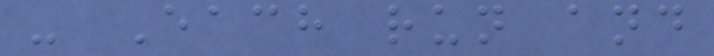- Each run and
